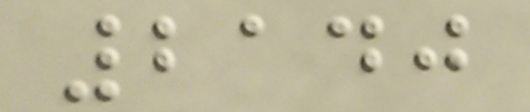2140
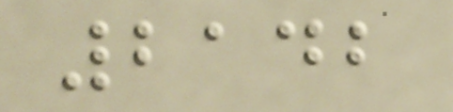2142
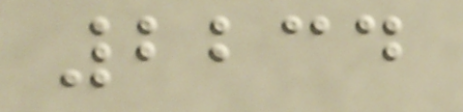2234
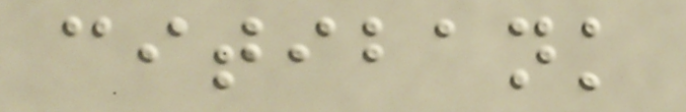citibank
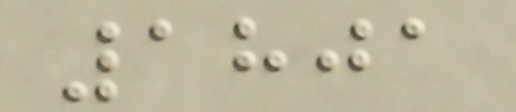1801
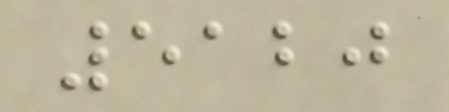5120
